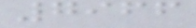7966
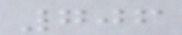706
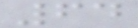64
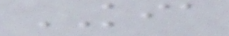KIA
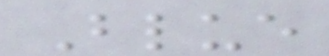Blue
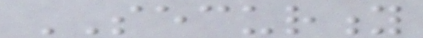SECURITY
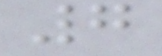7
